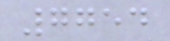7754
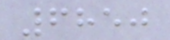6850
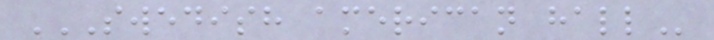SWEDISH AMERICAN HALL
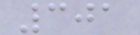301
